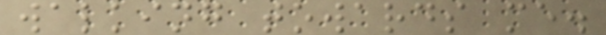walking towards me.
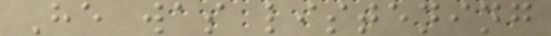He was listening
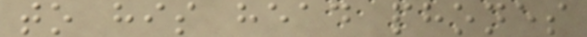to his head phones
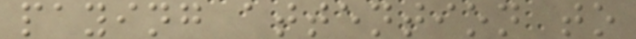paying attention to
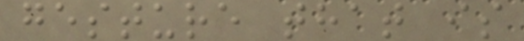gesture that is
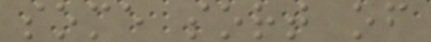some sort of
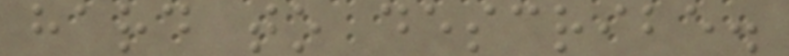hard to describe.
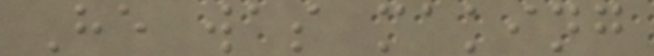He was making
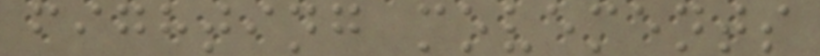fighting movements
